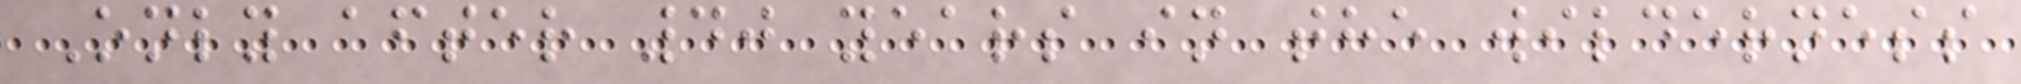Only after 40 years in the wilderness
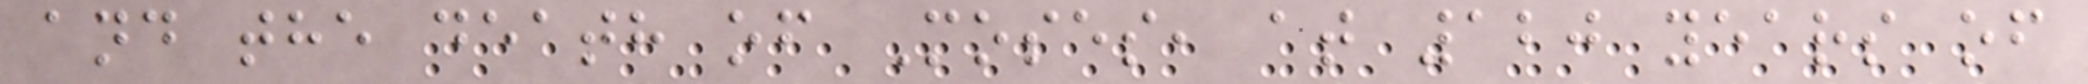and the death of Moses, at 120 years of
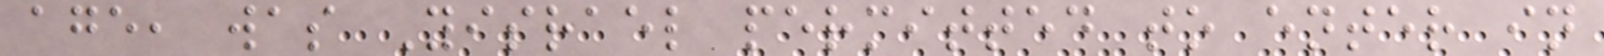age, was Yisrael permitted to enter in
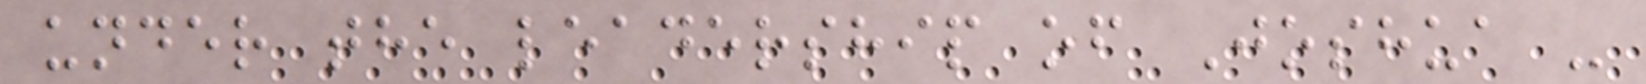under the leadership of Joshua -
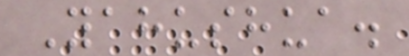Yahushua.
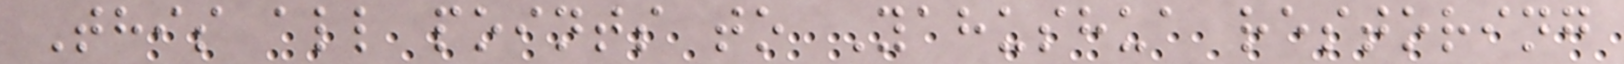This all points to Yahushua restoring
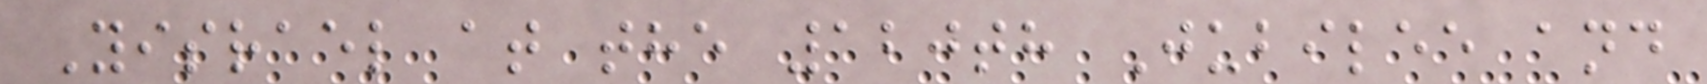Yisrael at the 120th Jubilee and
